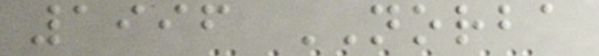1996 NORBA
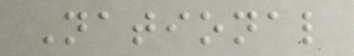National
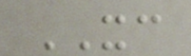XC
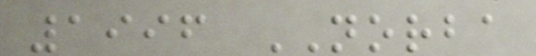1996 NORBA
